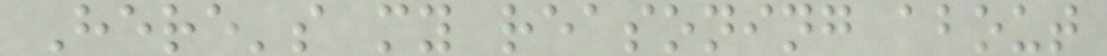Here's my reasoning about
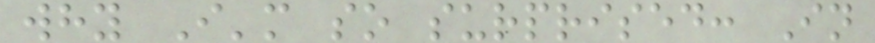why I'm so surprised: In
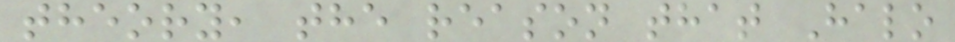theory, the reason that Halo
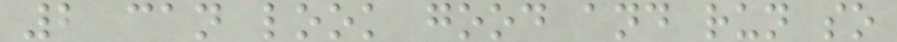2 can look good and run so
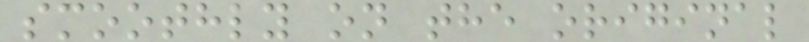smoothly on the original
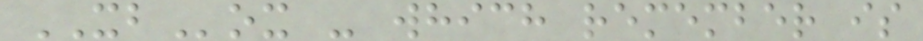XBox - which remember is
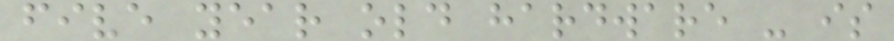five year old hardware - is
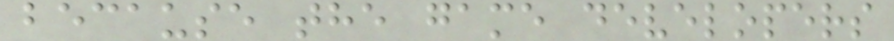because the game developers
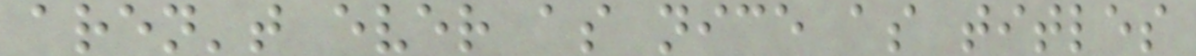aren't ever as nice as titles
